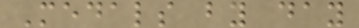Medals by day
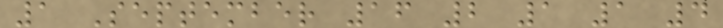1 September 16 2 1 1 4
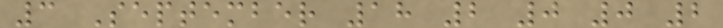3 September 18 2 0 0 2
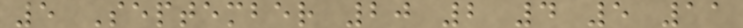5 September 20 2 4 5 11
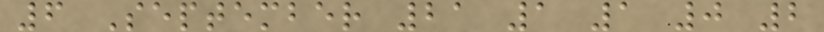6 September 21 1 1 0 2
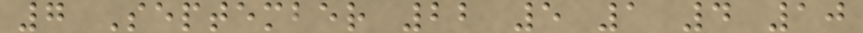7 September 22 5 1 4 10
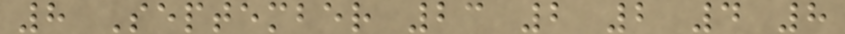8 September 23 2 2 4 8
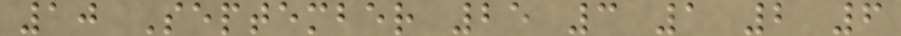10 September 25 3 1 2 6
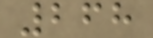268
